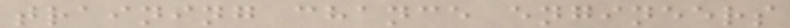training chance engineers
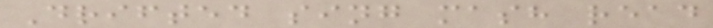Drifted sing mash read
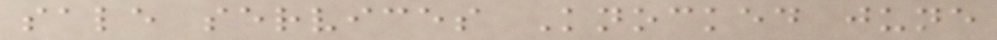sale services Knocked june
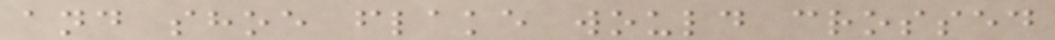and shoe flake would crossed
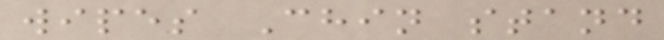wipes Chin stand
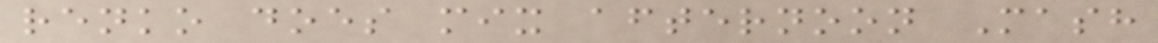renko does mix afternoon Mash
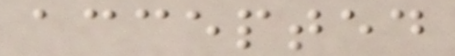accepted
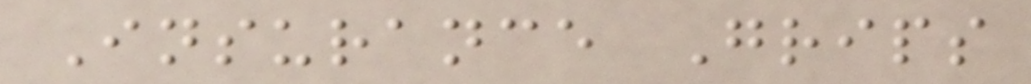Insurance Grips
